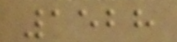1528
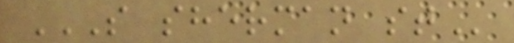S SHERMAN ST
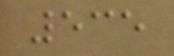535
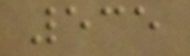535
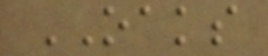OAKS
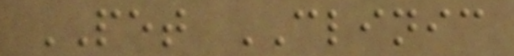PET CLINIC
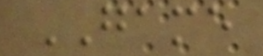GAME
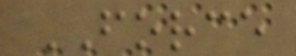FORCE
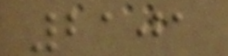2101
